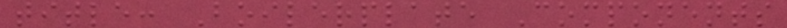title: Boilerplate Components
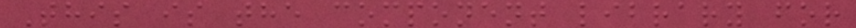This is the component library for
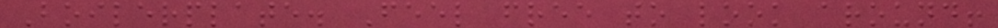Boilerplate. Feel free to look around!
